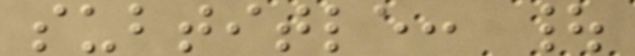subtitle: |
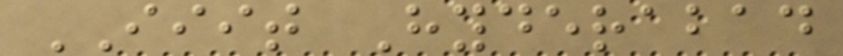IIIT Hyderabad
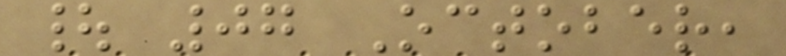| 07 October,
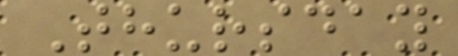Thursday
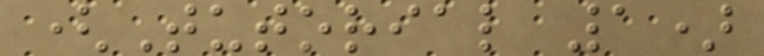(Tutorial 1)
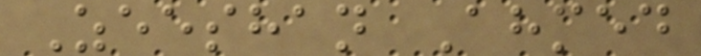Zeeshan Ahmed
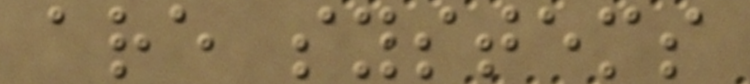are systems
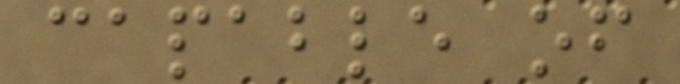capable of
